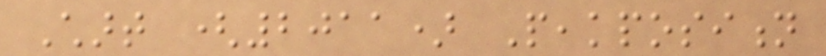Chart (2011) Peakposition
